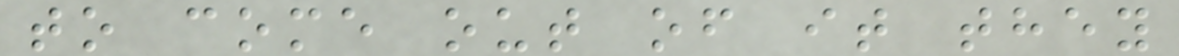to come out of it they
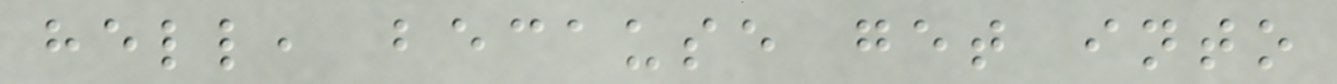hell, because get into
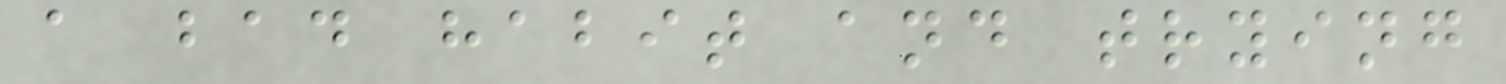a bad habit and trying
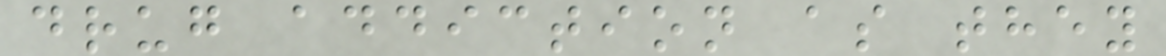drug addiction as they
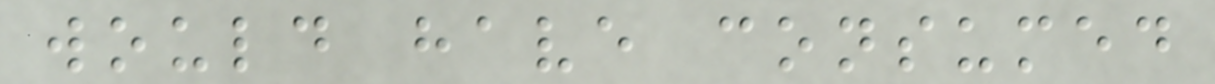would have consumed
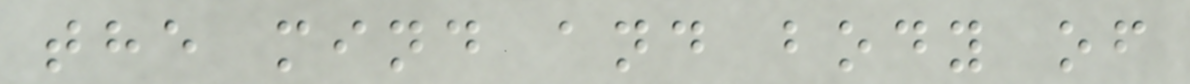the mind and body of
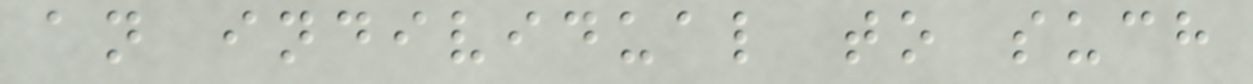an individual to such
